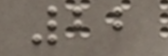22
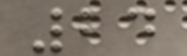24
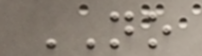NO
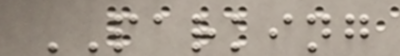PARKING
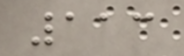113
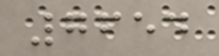7654
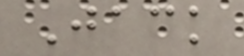Jack
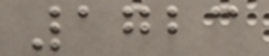1723
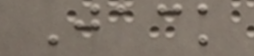Jack
